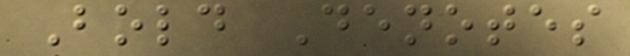Bold Denotes
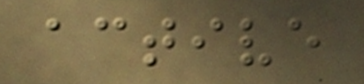active
